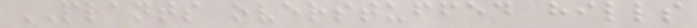PLANTS overstuffed hills
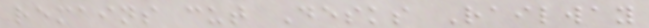remains cut Desks Railway
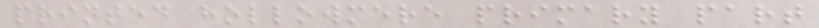printed hollowmere primary part
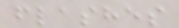flashes
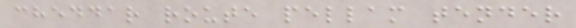cheddar route pellam tender
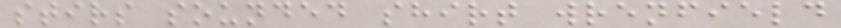stirs sounded shirt wrenfield
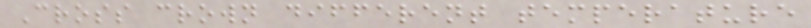Cross crown different temperature
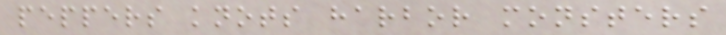peppers knots harbor monsters
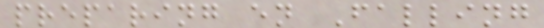preparing en Falling
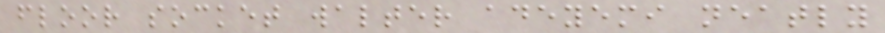floor socket walter adeyemi neatly
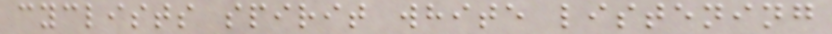cyclists spirit white listening
